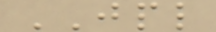JPL
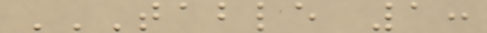TABLE 1:
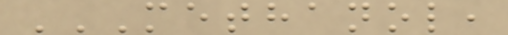METHANOL,
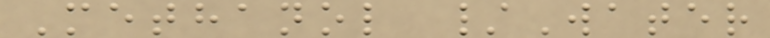Methanol /Water
